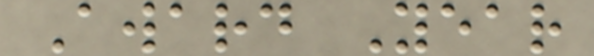Award Year
